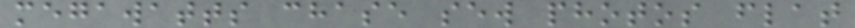megawatts chase sew photos flat
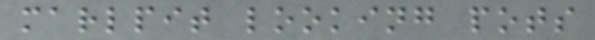marlpit looking pots
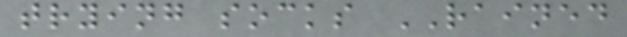trying socks RAINED
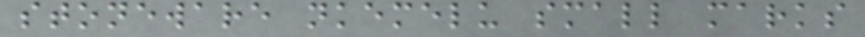stoneware nkemelu small marks
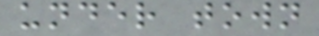under town
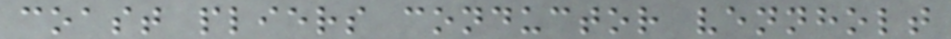coast pliers conductor vennholt
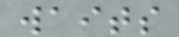waits
